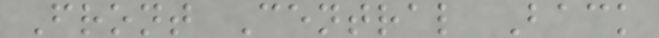Front Central Back
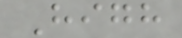High
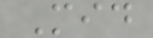Mid
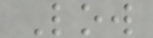Low
